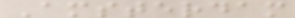Amsterdam
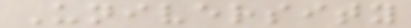University
